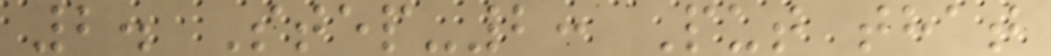2. Step-2: Put that
